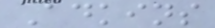Adkins
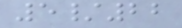5/22
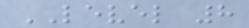LEVEL 8
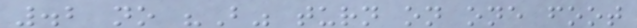.2 no "B" turn on one foot
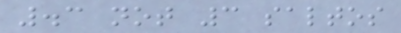.3 not 3 saltos
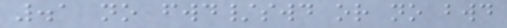.1 no fwd/swd or no bwd
